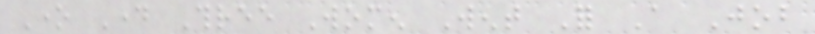One Day Three Women Went For A Job
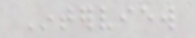Interview
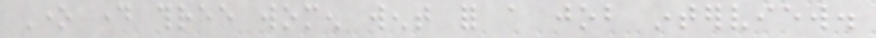One day three women went for a job interview.
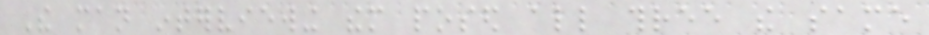The man interviewing them posed all three the same
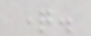question.
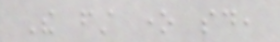The first one said,
